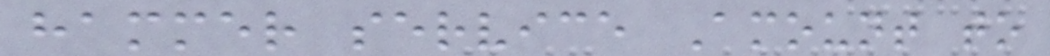hammer service Amount to
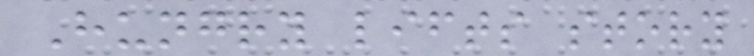Hungry lifts story
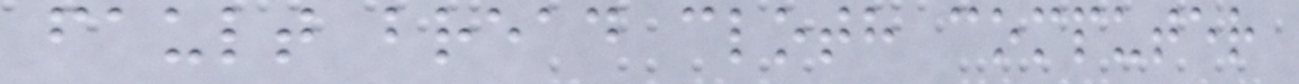fault bread cloth computer
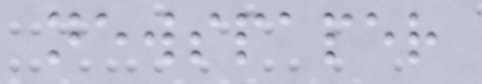newspaper
